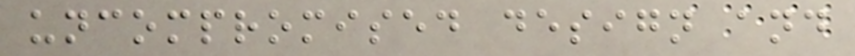uncompromised design and
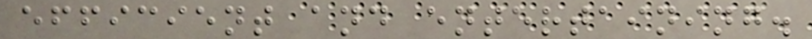efficient and entertaining.
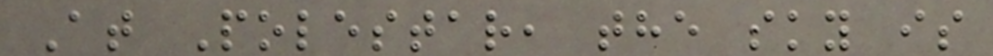At Polestar, the sky is
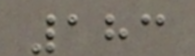183
